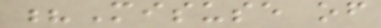?Misuse of
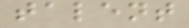talent
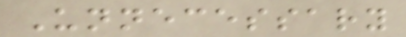Unnecessary
